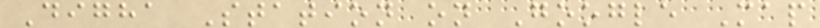Digha Station on Google Map
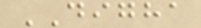DIGHA
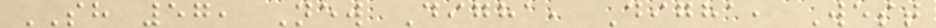SH 57, New Digha, Digha, West
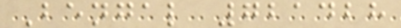Bengal 721428
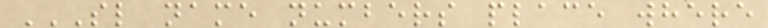SL NAME NUMBERS PLACE WHERE
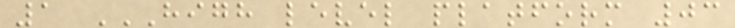1 HIGH LEVEL PLATFORM 03
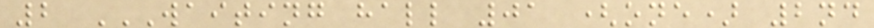2 WAITING HALL 01 (ONE) 2ND
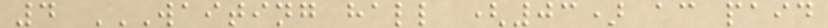4 WAITING HALL (03) AC PAID
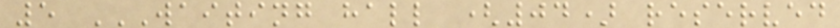5 WAITING HALL (04) RESERVED
